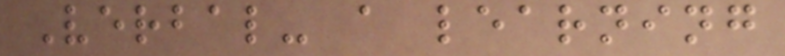Verbal- a learning
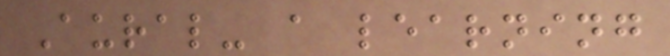Aural- a learning
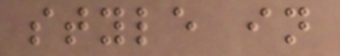style in
